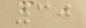30
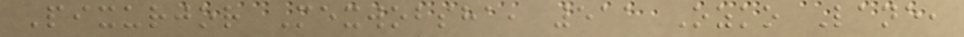Pixurjor Mexwobsha, 511 Ozko Lane,
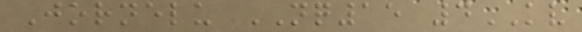Jornelu NQ15 4KV
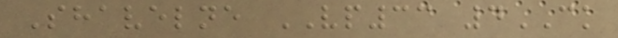Shavelne VP33 4CK
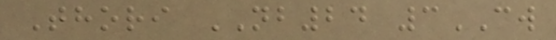Thori NB24 3CW
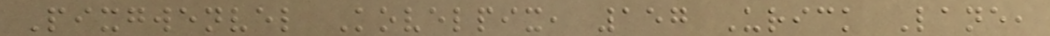Pixgwenvel Kovelpix, 157 Urick Lane,
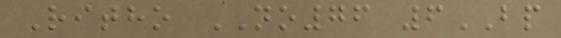Ritho NO76 6BP
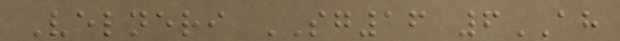Velneri SG16 6AH
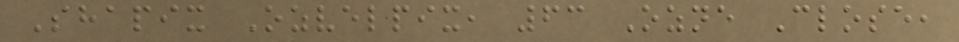Shapix Ozvelpix, 63 Ozne Close,
